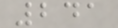241
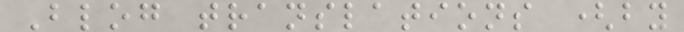Blog translations (by
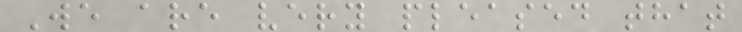We are very pleased that
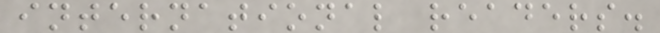international readers.
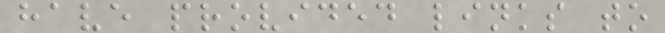have provided links to
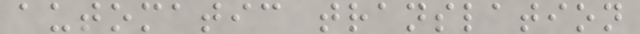automatic translation
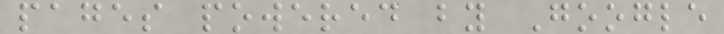pages powered by Google
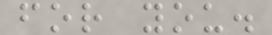for you.
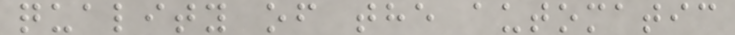quality of the automatic
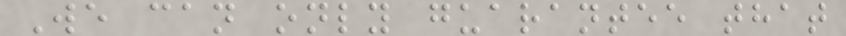We can only guarantee that
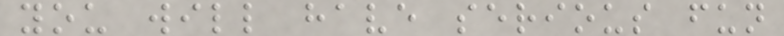you will have serious fun
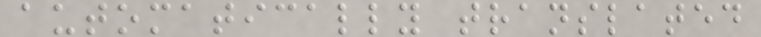automatically translated
